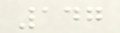147
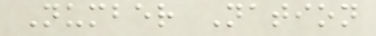Number Nation
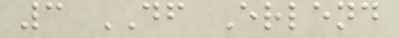3 DF Erlend
